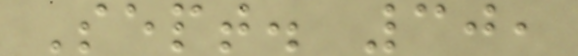Sept. 30,
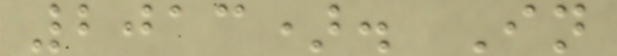2013). In
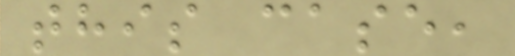this case,
